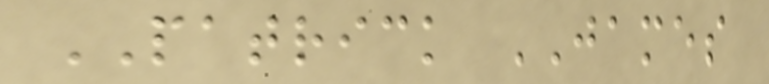PATRICK JAMES
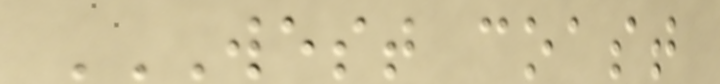WEST COAST
